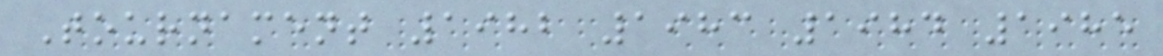Tournament 1982 1983 1984 1985
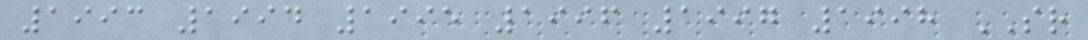1993 1994 1995 1996 1997 1998 SR
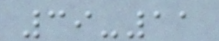39-11
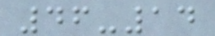46-14
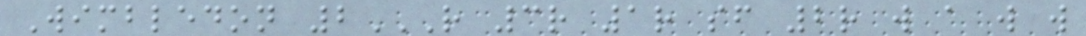Wimbledon 2R 3R 1R SF 2R W A W W
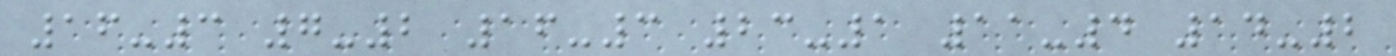16-3 7-2 16-3 23-1 11-4 14-2
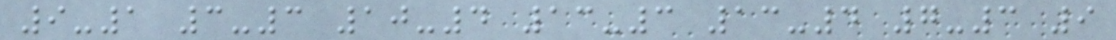9-1 3-3 10-4 13-3 13-4 7-3 9
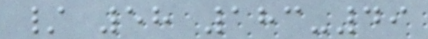/ 58 183-49
